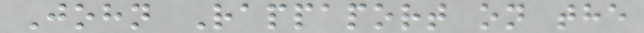John Rappaport on the
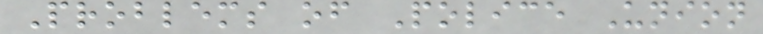Problems of Police Union
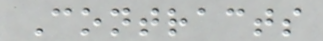Contracts
